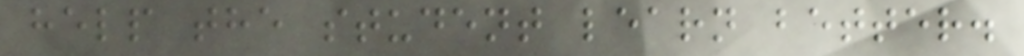help the student learn better.
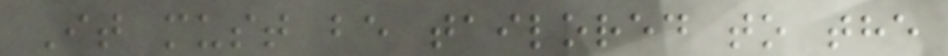It must be tailored to the
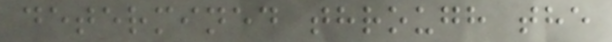determined through the
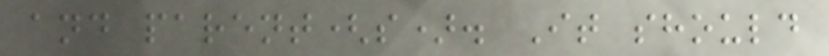and parent(s). It should
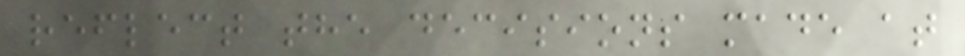reflect the decisions made at
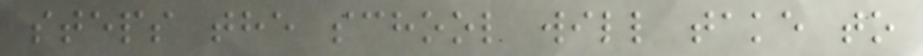steps the school will take to
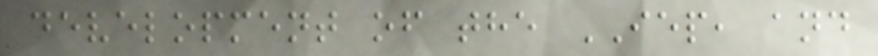development of the IEP, and
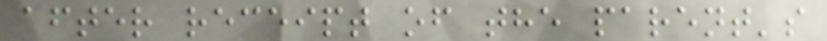after receipt of the parent's
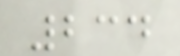234
